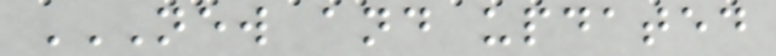NEW AND UPDATED
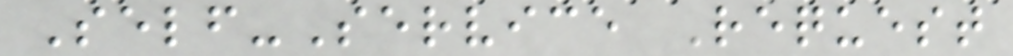Self-Service Request
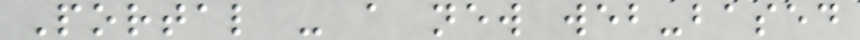Portal - a new web-based
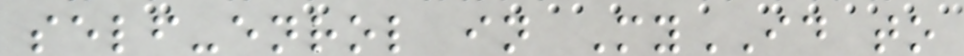self-enrol in MyID to
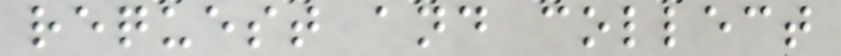request and collect
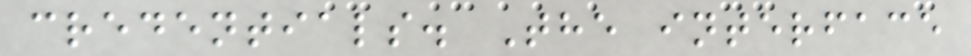credentials. The interface
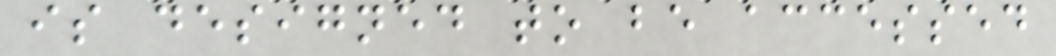is designed to be accessed
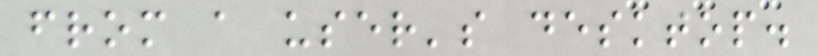from a user's desktop.
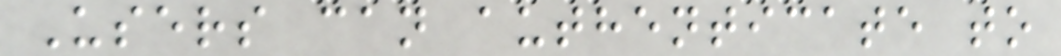Users can authenticate to
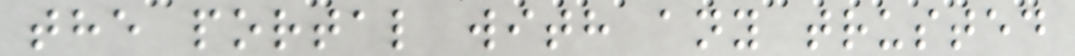the portal with any trusted
